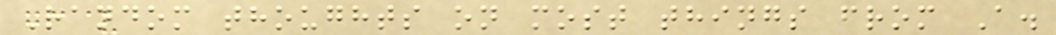Random thoughts on most things from A.
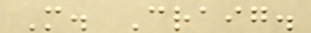M. Craig.
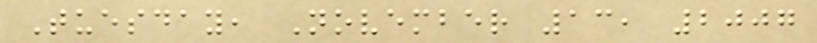Tuesday, November 13, 2007
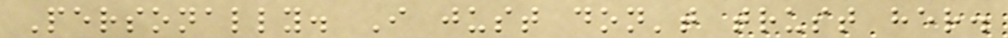Personally. I just don't trust her.
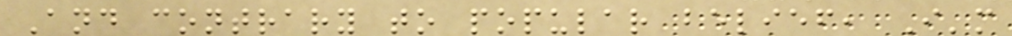And contrary to popular belief, I'm
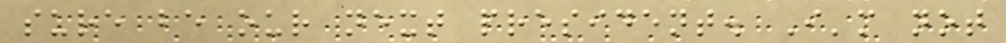sure be our next president. I'm not
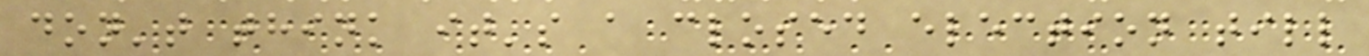don't think it's a closed election till
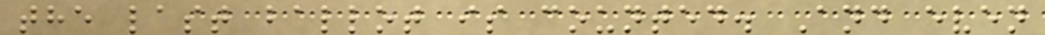the last ballot is counted. And even
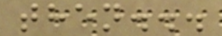then...
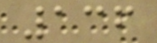136
